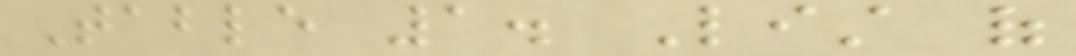Table 1. List of
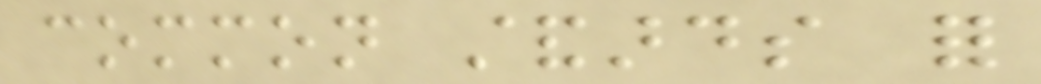common standards for
